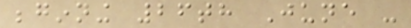beginning 26th June -
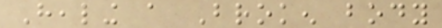Healing a Broken body
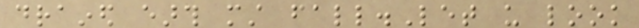drained earth must fall.Let us look
